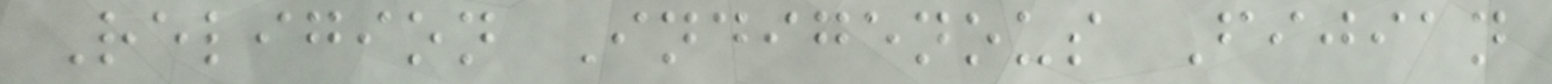Religion Indigenous Fijian
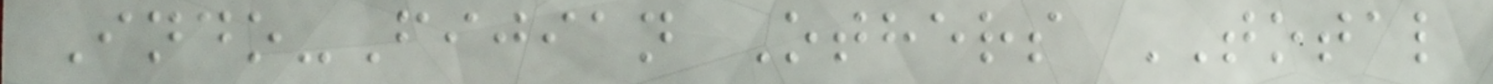Indo-Fijian Others TOTAL
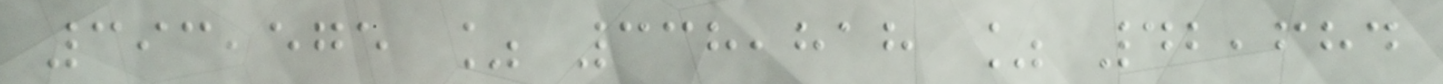393,575 % 338,818 % 42,684
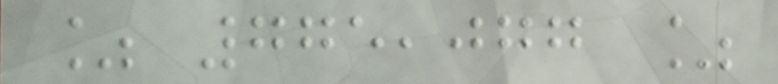% 775,077 %
